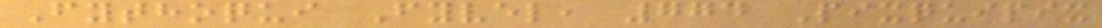Fythoqui Fyvel, 774 Pixquipix
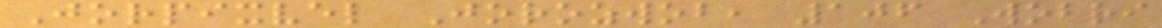Jorpixvel Jorozwob, 106 Wobri
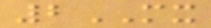2MX
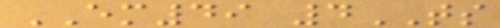EM49 4TS
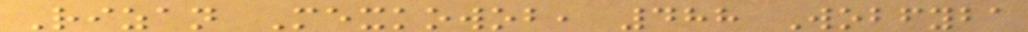Rizan Mexkowob, 488 Wobfyba
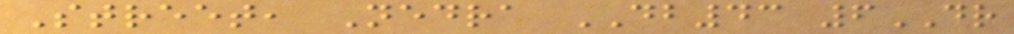Street, Nedra DB43 6DR
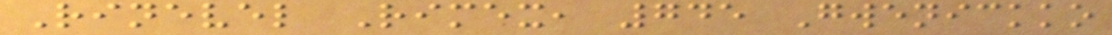Rinevel Rimex, 745 Gwenickko
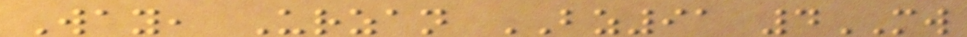Way, Urzan BZ91 4MW
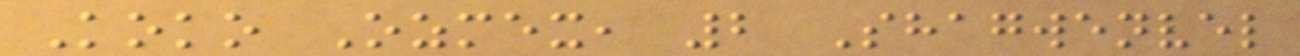Koko Ozmex, 2 Shagwenvel
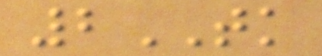2TK
